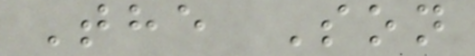The Son
